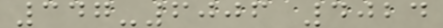347-6006 4024
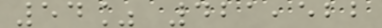54% 421,522
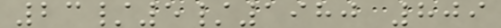23/5/1980 809
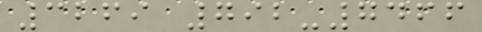3269 792-7466
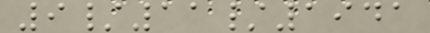9/11/1941
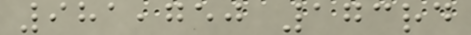981,750 173rd
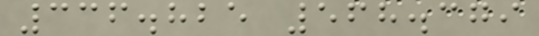336.825 568.379
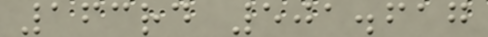163rd 501.617
